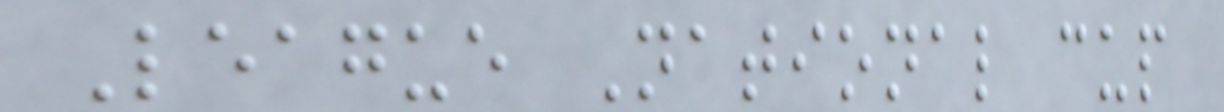League National cup
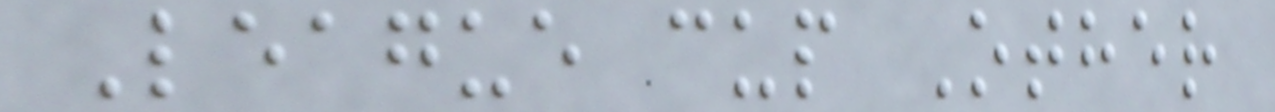League cup Other
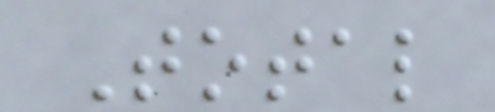Total
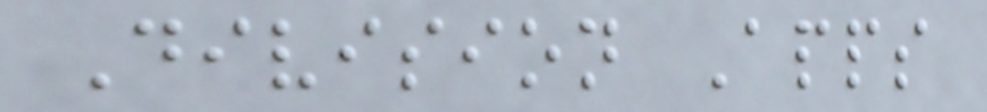Division Apps
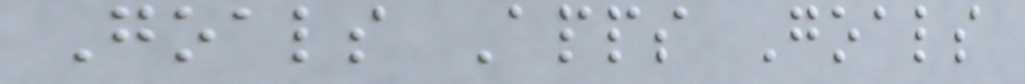Goals Apps Goals
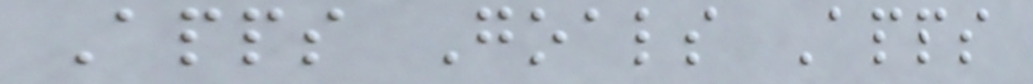Apps Goals Apps
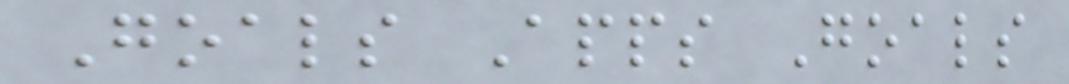Goals Apps Goals
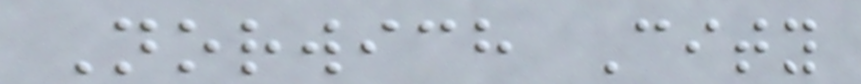Norwich City
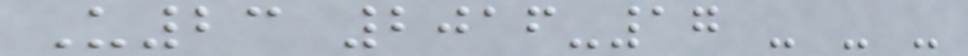U23 2016-17 - - -
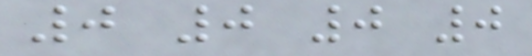0 0 0 0
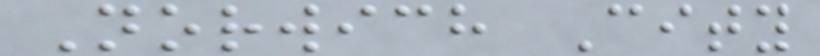Norwich City
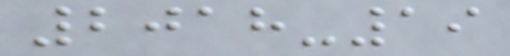2018-19
